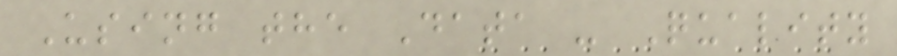Using the Data - Quality
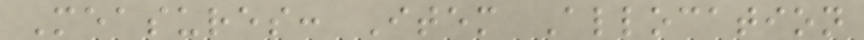Measures: Item Allocation
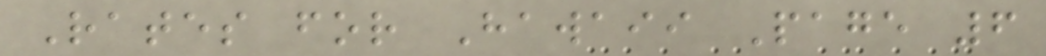Rates for Hawaii Page 6
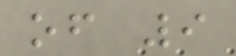of 9
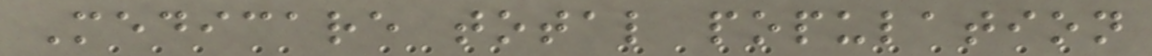Medicare total population
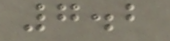7.2
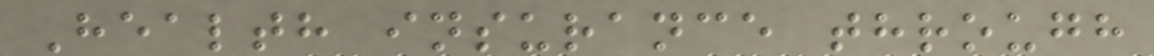Health insurance through
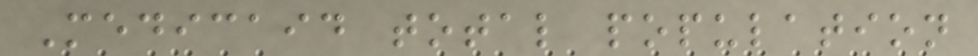Medicaid total population
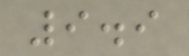9.9
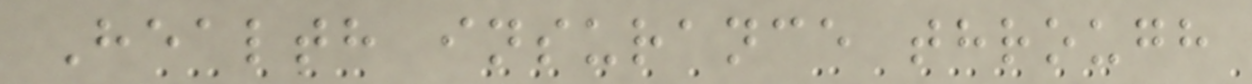Health insurance through
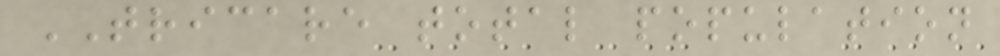TRICARE total population
